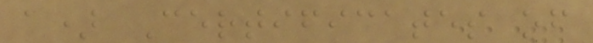a) Certificates of
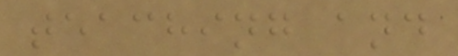teaching and
